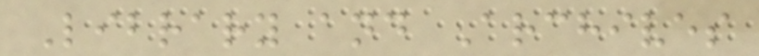Library and Archives
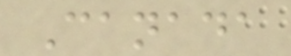Canada
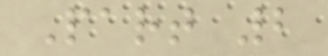Part 2
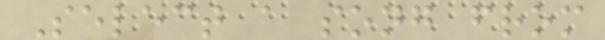Select a song from
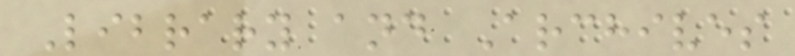Library and Archives
